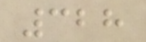328
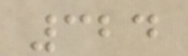324
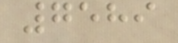7589
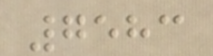7583
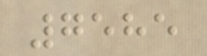7585
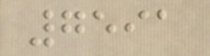7591
